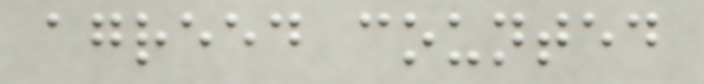agreed counted
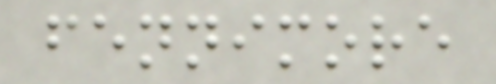fennimore
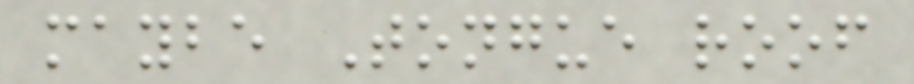maybe Tongue roof
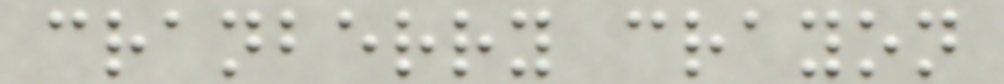cranberry crayon
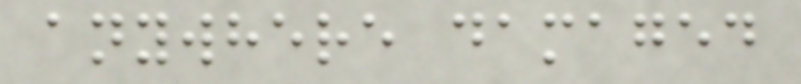anywhere damaged
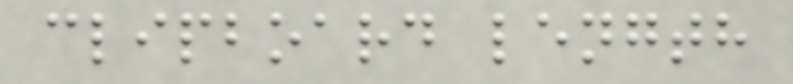clipboard length
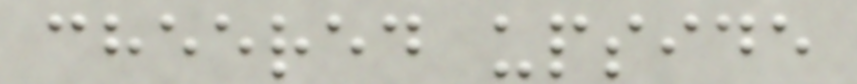cheered upside
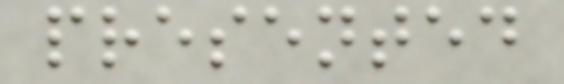presented
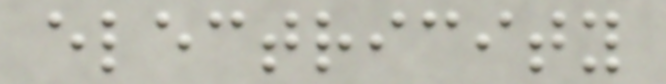electricity
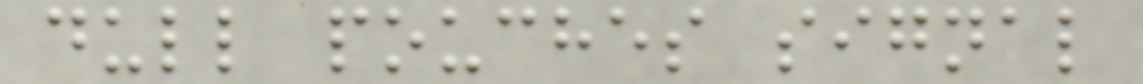dull pouches signal
